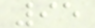95
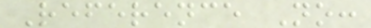Reference No:
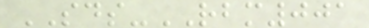SDS-RBM001
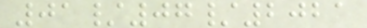01/07/2021
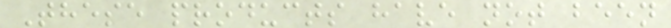These products have not been
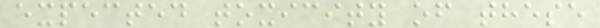expected toxicity of these
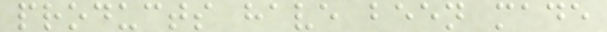products have been made
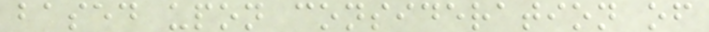based upon consideration of
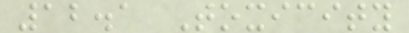12.1 Toxicity
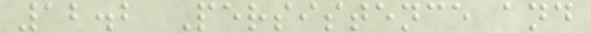12.2 Persistence and
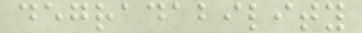degradability
